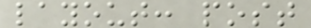layout: post
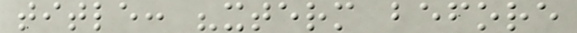title: "xterm before
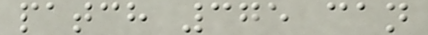patch 375 can
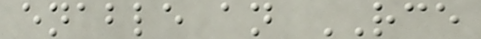enable an RCE
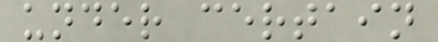under certain
